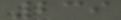239
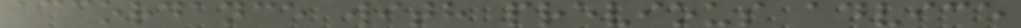accordance with previous advice
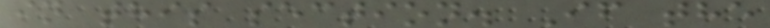in this section. If the
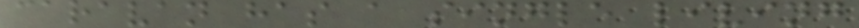caravan has a single living
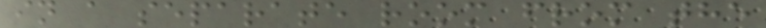in a separate room from the
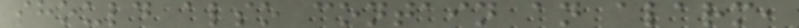should also contain an alarm,
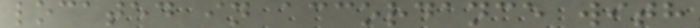located in accordance with
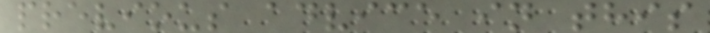previous advice in this
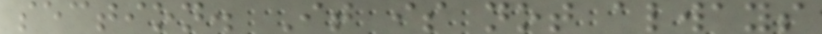section. It is not always
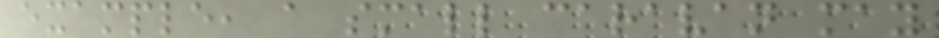example, a small caravan may
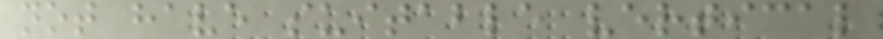not have suitable vertical
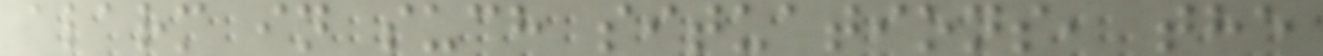alarm in such situations, the
